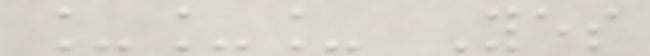___ Yes
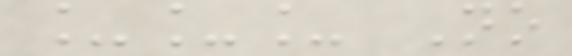___ No
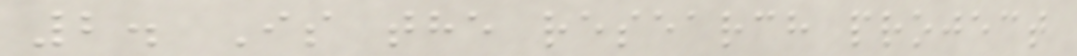2. Is the research project
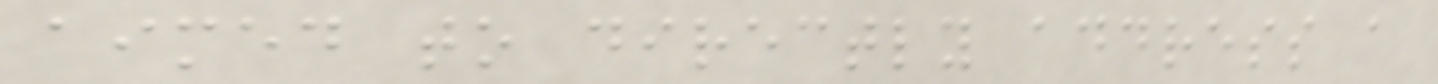aimed to directly address a
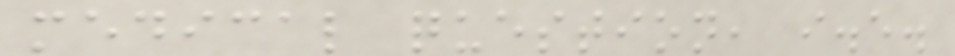medical question, i.e.
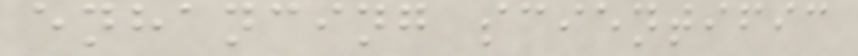enhancing scientific
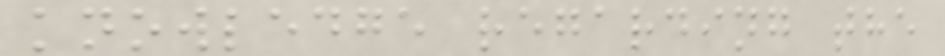knowledge regarding the
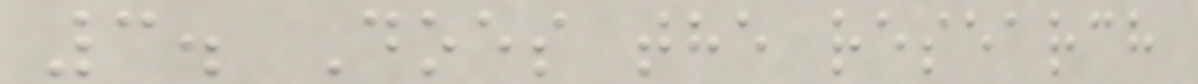3. Does the research
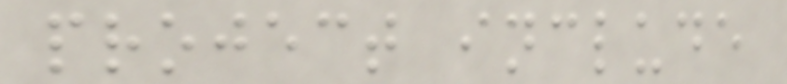project include
